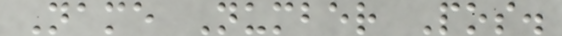Name Number Pos.
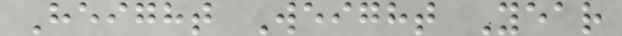Height Weight Year
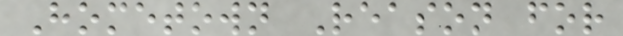Hometown Reason for
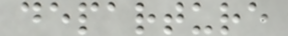departure
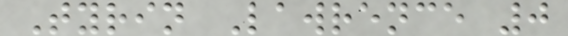Tyrin Lawrence 0
